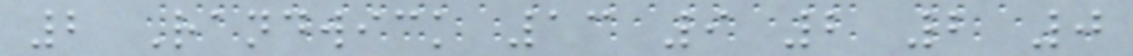2 Randwick 13 9 2 2 0
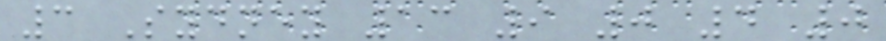3 Sydney 13 9 0 4 0
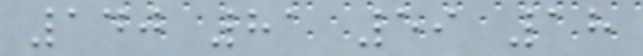140 81 59 18
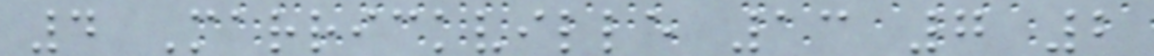4 Marrickville 13 7 2
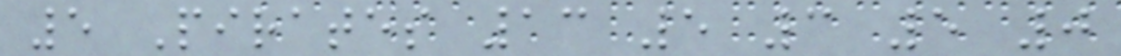5 Pirates 13 5 3 5 0
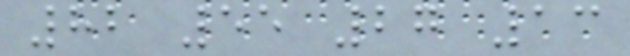82 55 27 13
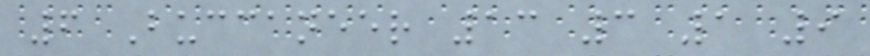6 Buccaneer 13 3 1 9
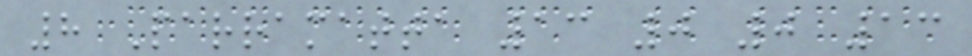8 Parramatta 13 0 0 13
